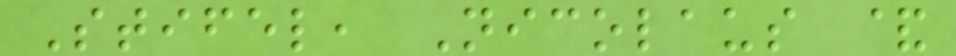Stifel, Nicolaus &
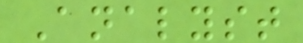Analyst
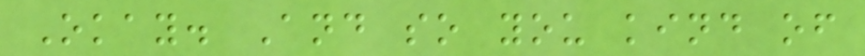Okay. And so you kind of
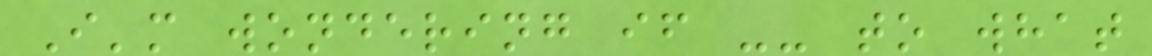I'm wondering if -- to what
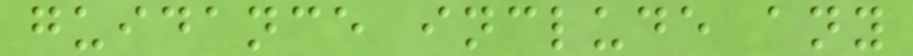guidance include any
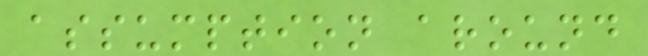assumption around
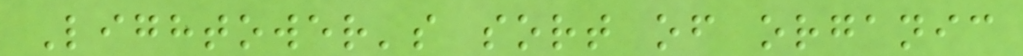Lightower's sort of organic
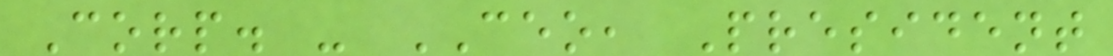Corp. - CEO, President
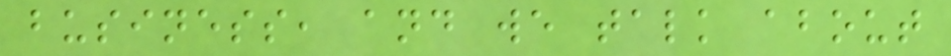business, and we talk about
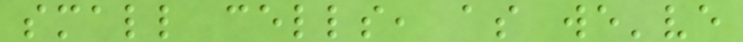small cells, as we've
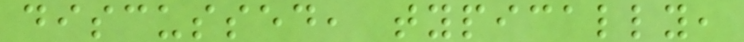discussed, typically,
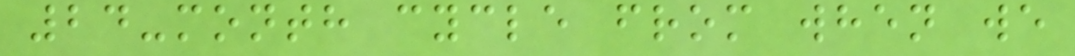24-month cycle from when we
